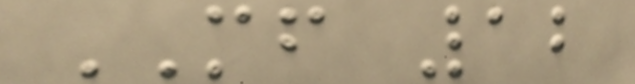MF 12
